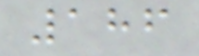186
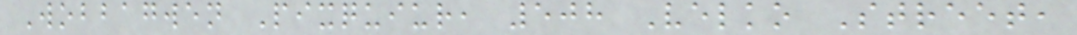Wobbagwen Pixquiur, 508 Velko Street,
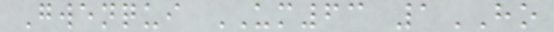Gwenqui UM63 1HO
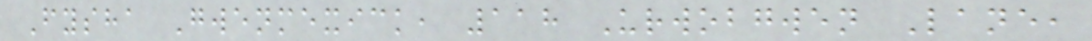Fysha Gwenmexick, 118 Urwobgwen Lane,
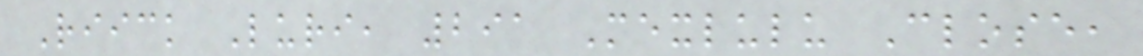Riick Luri, 291 Mexlulu Close,
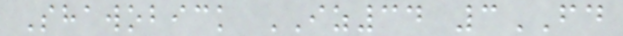Shawobick IZ34 3FD
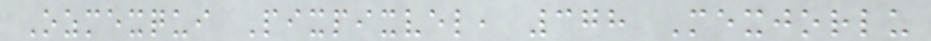Ozmexqui Pixpixvel, 378 Mexjorlu
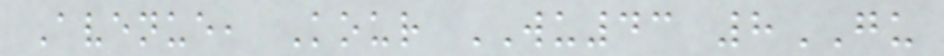Avenue, Kour WU43 8GU
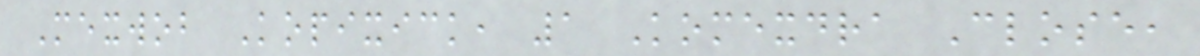Mexwob Kopixick, 1 Komexdra Close,
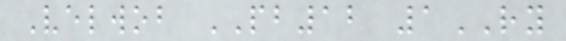Velwob PB12 1RY
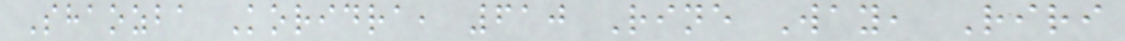Shaozba Koridra, 610 Rine Way, Riri
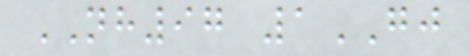NH97 1GJ
